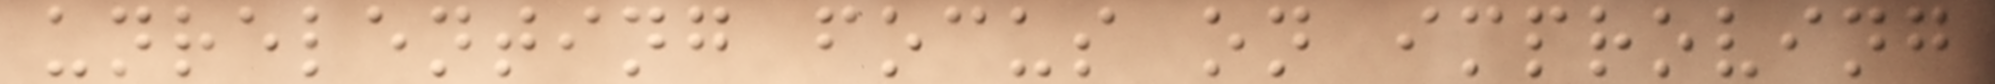unrelenting focus on improving
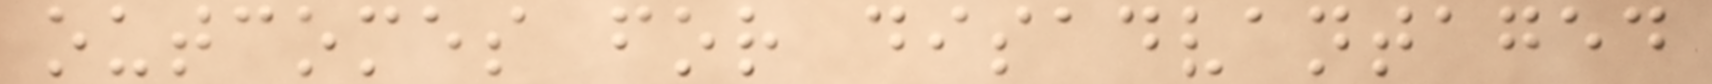outcomes for disadvantaged
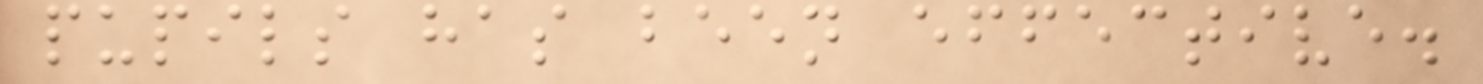pupils has been effective.
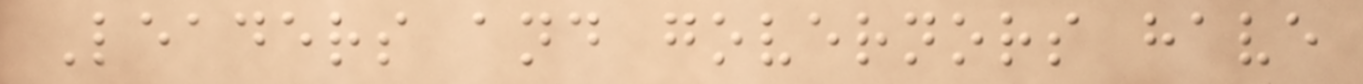Leaders and governors have
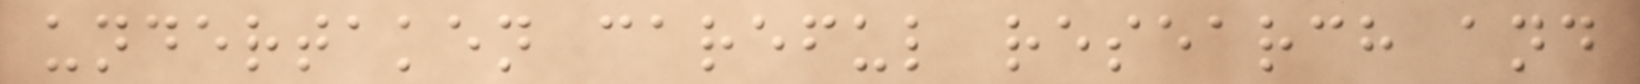undertaken careful research and
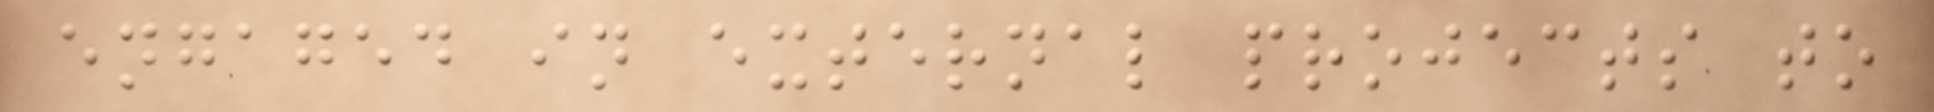engaged in external projects to
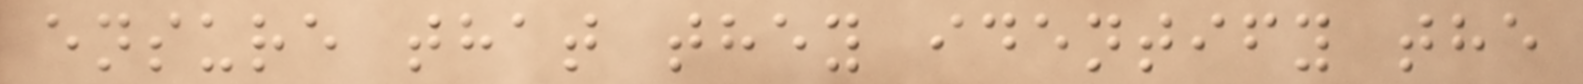ensure that they identify the
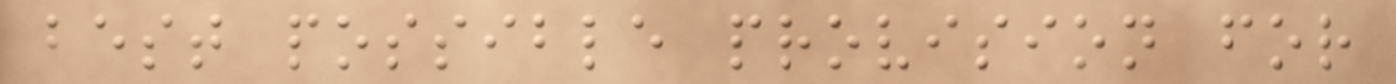best possible provision for
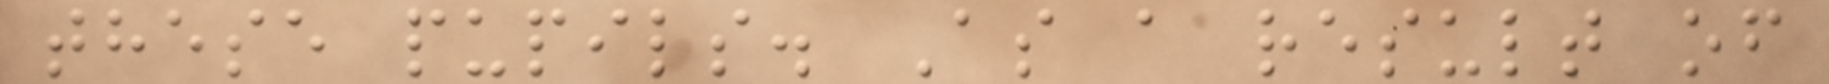these pupils. As a result of
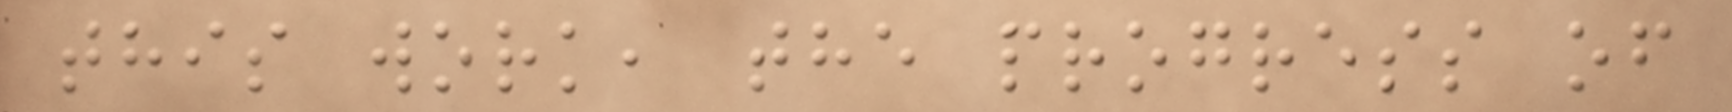this work, the progress of
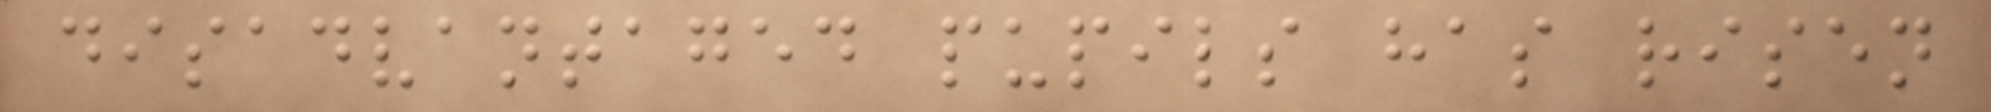disadvantaged pupils has risen
